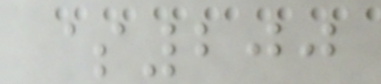$200
